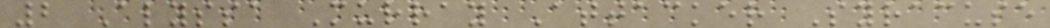2 Alyssa Murray Attacker Syracuse
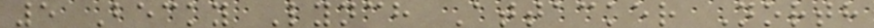5 Becky Lynch Attacker North
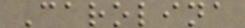Carolina
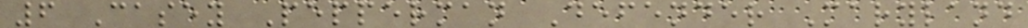6 Casey Pepperman Defender Maryland
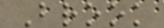Brook
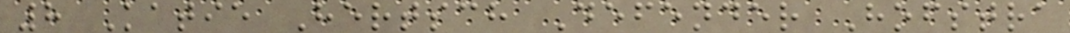8 Katie Hertsch Defender Hofstra
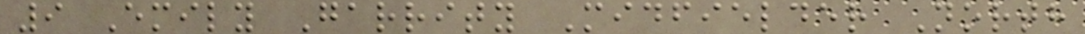9 Emily Garrity Midfielder North
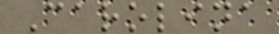Carolina
